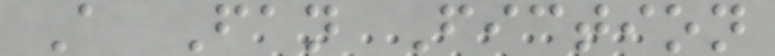A Fan Fiction
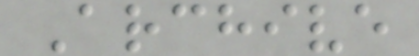Archive
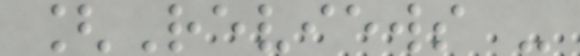[Reviews -
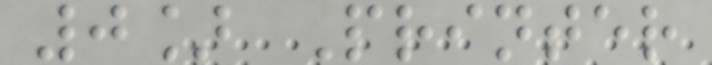0] Printer
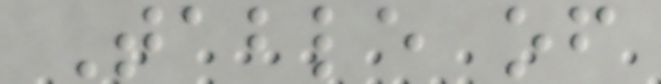Table of
